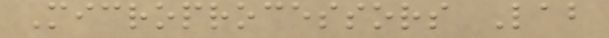Microprocessors Lab
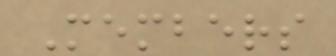Members
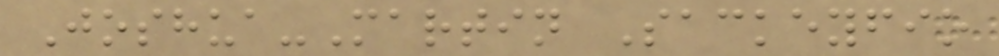Joshua-Martin Sackeyfio
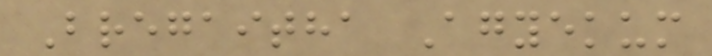Bregaitha Agyekum
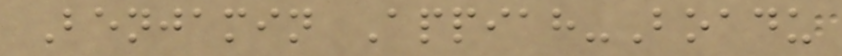Benjamin Appiah-Boadu
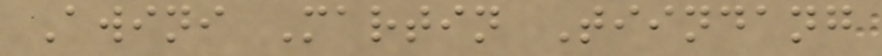Awini Martin Tiindang
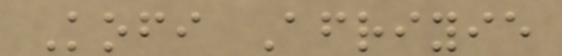Kofi Afriyie
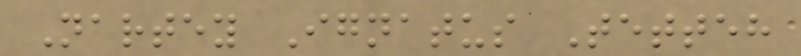Nartey Ignatus Tetteh
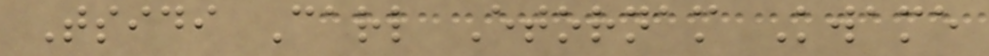Tsidi Carl Etornam Kwame
